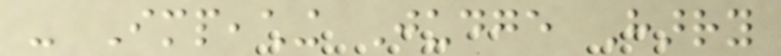- Impeaching Judge Harry
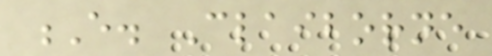E. Claiborne
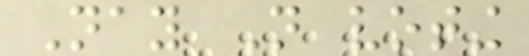Nay Not voting
